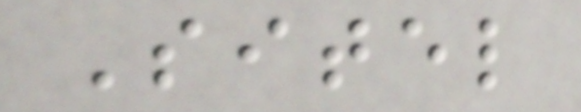Sitel
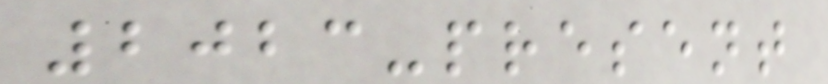2023-present
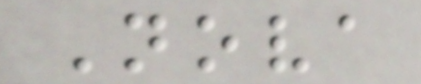Nova
